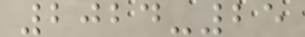2024-25
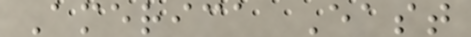America East
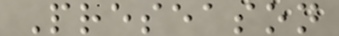Preseason
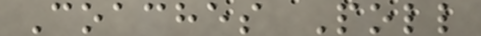Coaches Poll
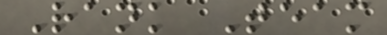Rank Team
